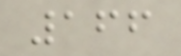166
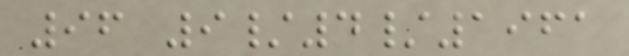96 9/4/1961
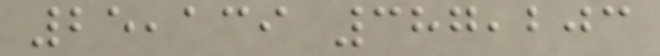25,139 387,203
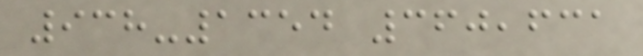938-1354 360,631
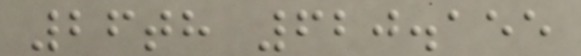26th 620.155
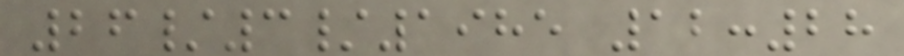26/3/1985 12:28
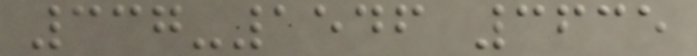337-1546 3635
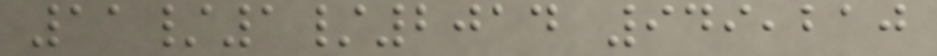11/1/2014 949,210
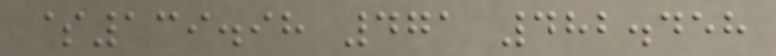$139.98 471 482.458
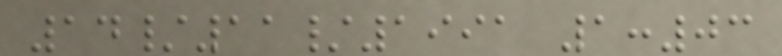14/11/1991 1:03
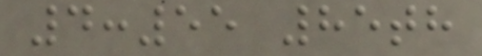4:55 85th
